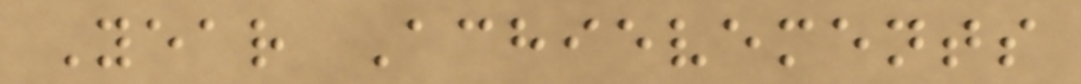Year Achievements
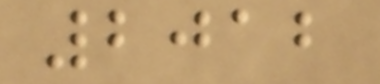2012
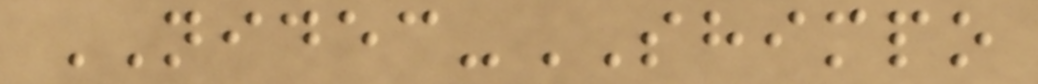NIDEC-SHIMPO
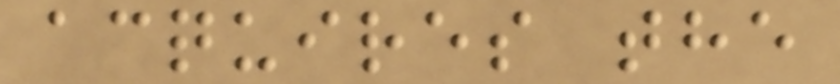acquires the
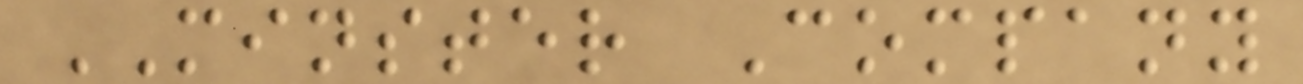MINSTER Company
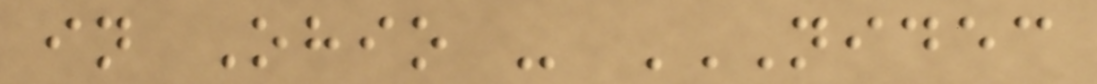in Ohio - NIDEC
